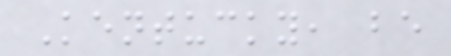Kentucky, be
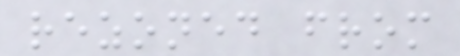rezoned from
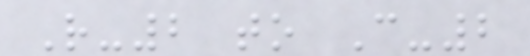R-2 to C-2
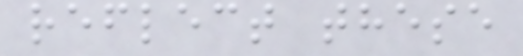reflect these
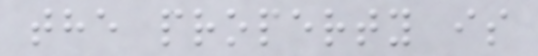the property is
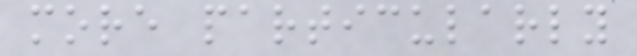more particularly
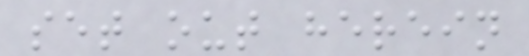set out herein
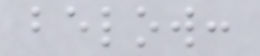below:
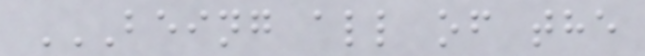BEING ALL OF THE
